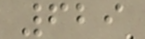629
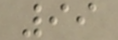99
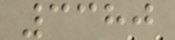3380
